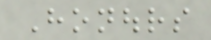Honours
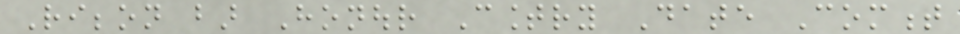Ribbon bar Honour Country Date Comment
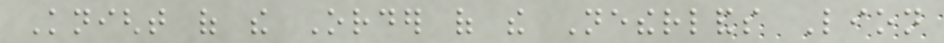Knight of the Order of the Netherlands Lion
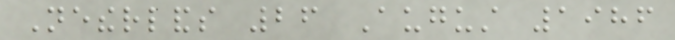Netherlands 26 August 1986
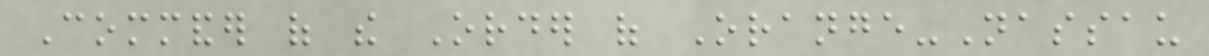Commander of the Order of Orange-Nassau
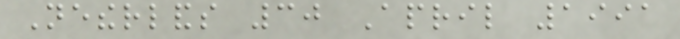Netherlands 30 April 1991
